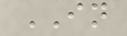IN
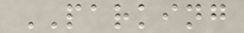PARKING
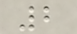2
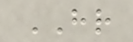HR
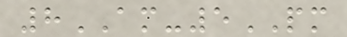8AM-5PM
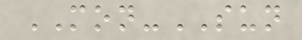MON-SUN
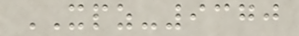XPZ-9370
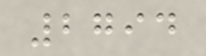2794
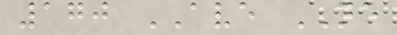170 AVE NE
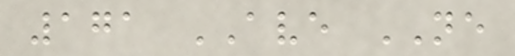171 AVE NE
